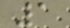1
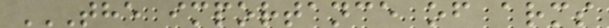THE IMPORTANCE OF ARMS
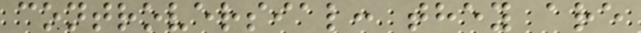controversial: they are
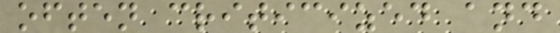often criticized and
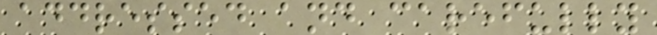addressed and carefully
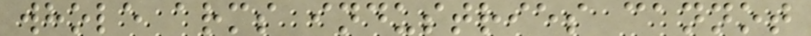whole arms industries cannot
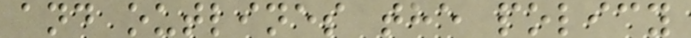and outlines the policy
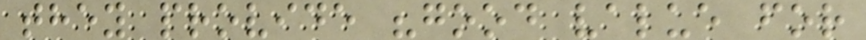they provide "good value for
